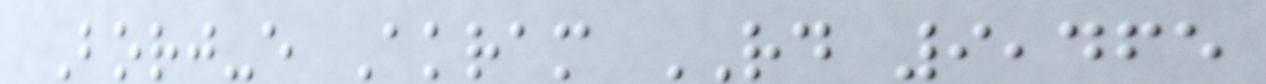Borj-e Akram RD 9,465
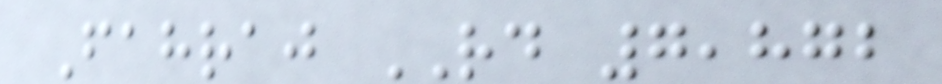Fahraj RD 7,872
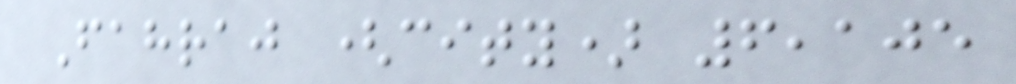Fahraj (city) 6,105
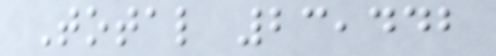Total 23,442
